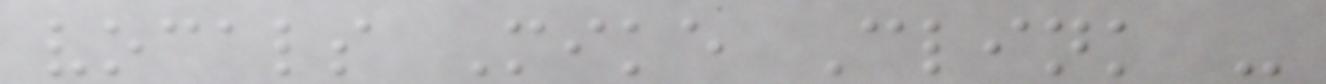vocals Mike Clink -
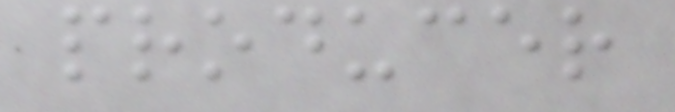producer
